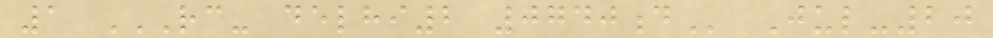1 RC- DELHI2 0740D Jul-20
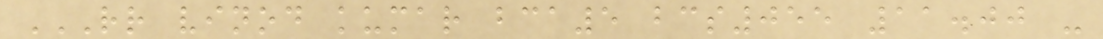RR VINOD KUMAR BCA5 BCS055 11.00 -
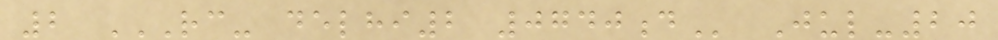2 RC- DELHI2 0740D Jul-20
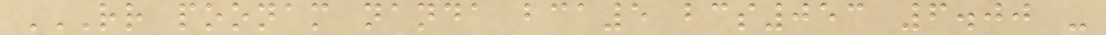RR POONAM NANDA BCA5 BCS053 6.00 -
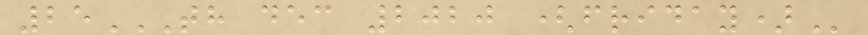25TH DEC 2020 (FRIDAY)
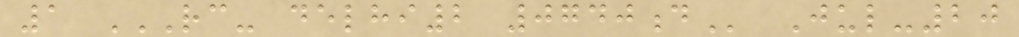1 RC- DELHI2 0740D Jul-20
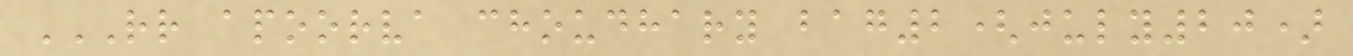RR APOORVA CHOUDHARY BAG2(JULY20)
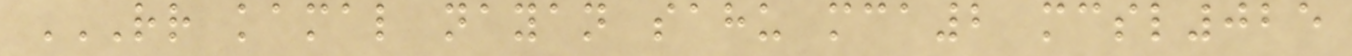RR KAMAL NAYAN SAHU MCA2 MCSL025
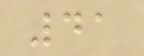41
